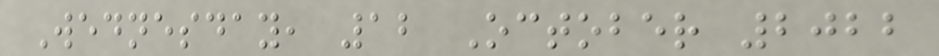Wednesday, 12 October 2022
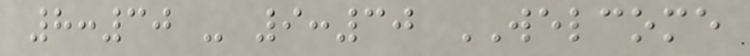8:30 - 9:30 WELCOME
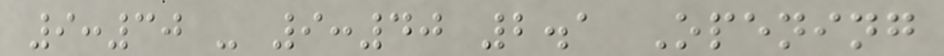9:30 - 9:40 2.1 Opening
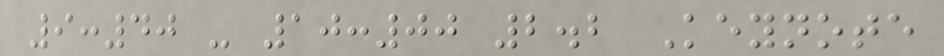9:40 - 10:00 2.2 Keynote
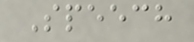Speech
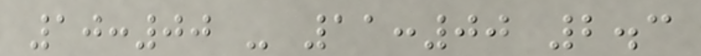10:00 - 11:00 2.3
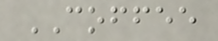COFFEE
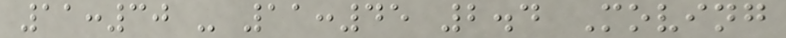11:30 - 11:45 2.4 Moving
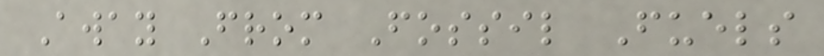Away From Fossil Fuels
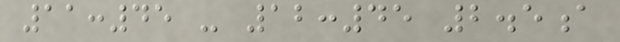11:45 - 12:45 2.5a
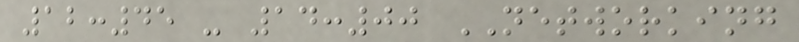12:45 - 14:00 NETWORKING
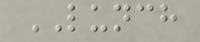LUNCH
